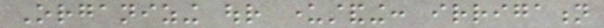Organizing our understanding: irrigation
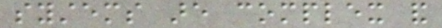systems are complex and
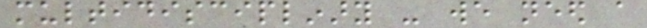multidisciplinary - we need a
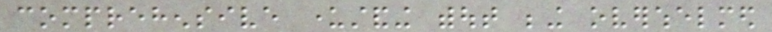comprehensive understanding without being overwhelmed
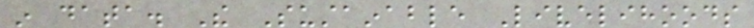in data. The Sustainable Livelihoods
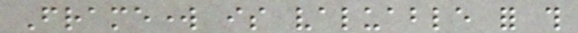Framework is valuable for this
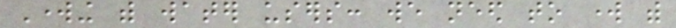Working with water users: we need to work with
